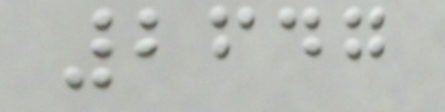2647
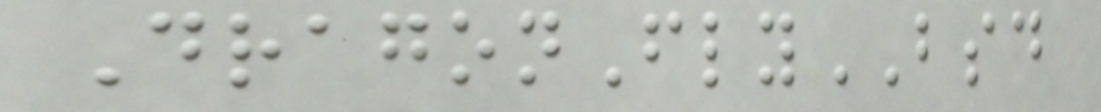DragonFlyBSD
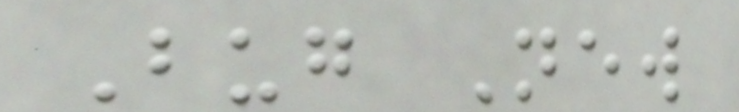Bug New
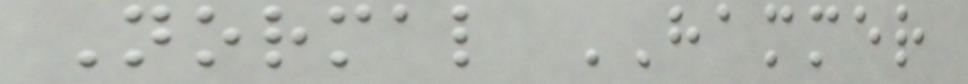Normal HAMMER
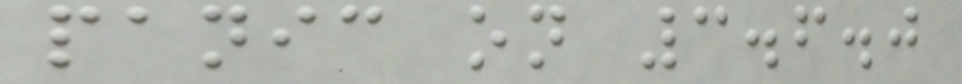panic on 3.6.0
